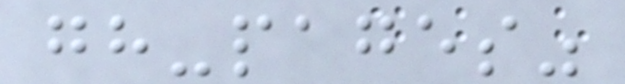gh-pages"
